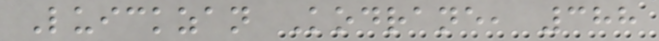Luickzan Kodrane, 388
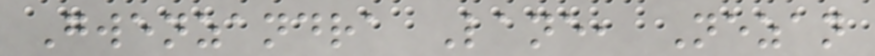Gwenzandra Lane, Nezan
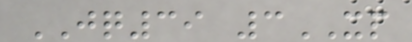JQ39 3XP
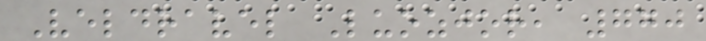Veldravel Luozjor, 770
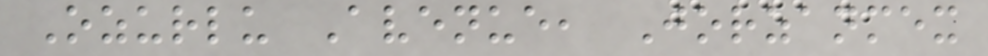Ozurlu Avenue, Jorzanmex
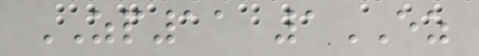ZP11 1EZ
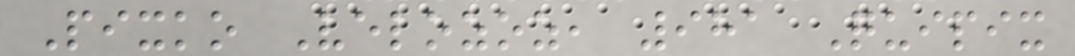Pixko Velozoz, 981 Quipix
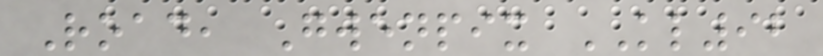Road, Gwenpix KL92
